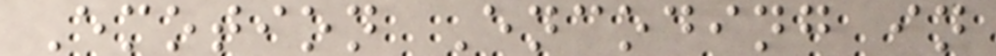Emotion Encoding in
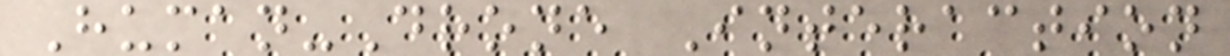Human-Drone Interaction
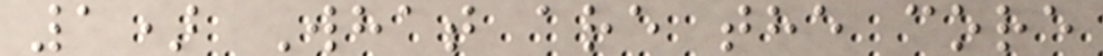1) What are the core
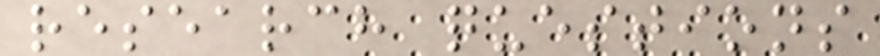research questions
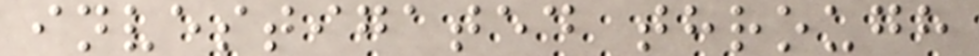investigated through
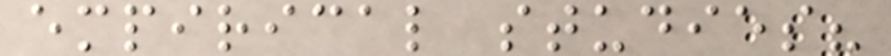empirical studies?
